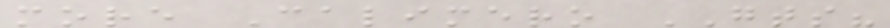more Calimero GTS?
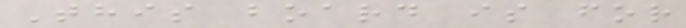This board is for
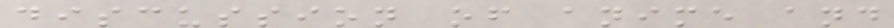discussion of anime and
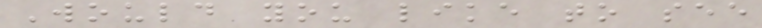Would you like to see
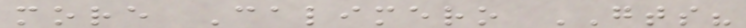more Calimero GTS?
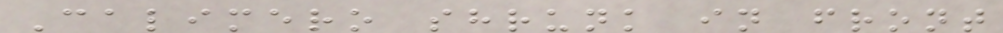Calimero shrunk in front
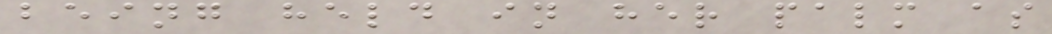being held in her palm as
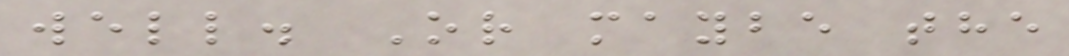well. Or maybe the
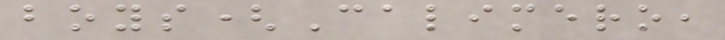boys(Calimero,
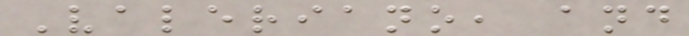Valeriano, and
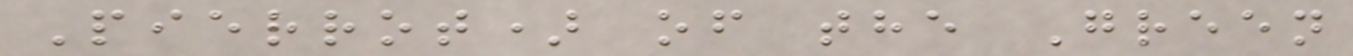Pierrot) of the Green
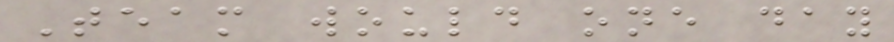Team would one day
